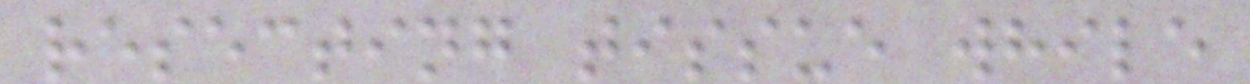resecting tissue while
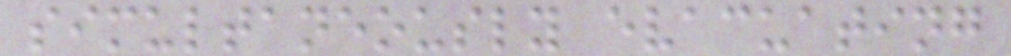simultaneously evacuating
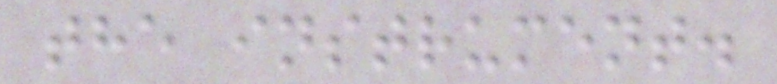the instrument.
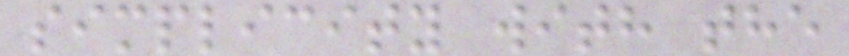simplicity with the
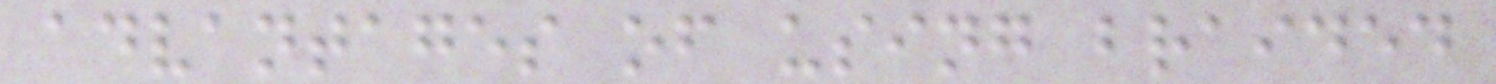advantages of using braided
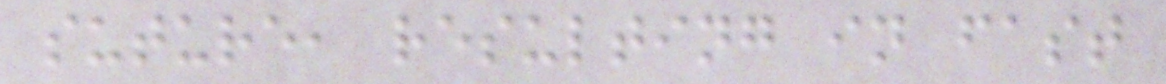suture, resulting in fast
